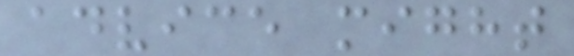advice might
